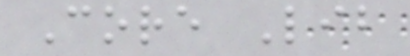Core Lib
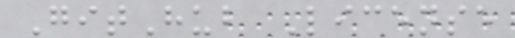GitHub License
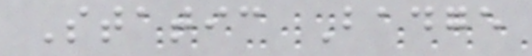Static Badge
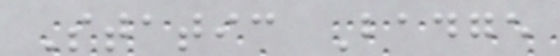Static Badge
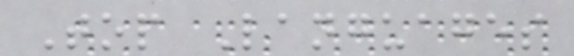Top Languages
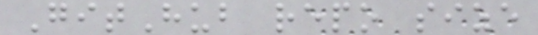GitHub repo size
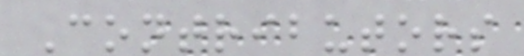Contributors
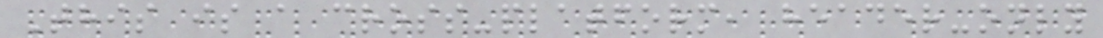This is a cross-platform, header-only
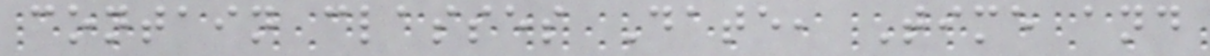contain classes Date, Time and
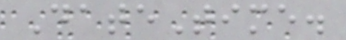DateTime.
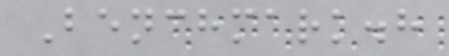Benchmark.h
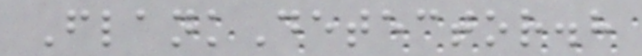FlankDetector.h
